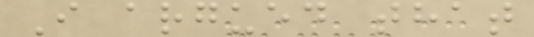I argued that
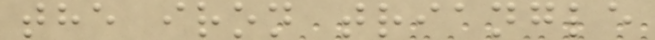the iron triangle
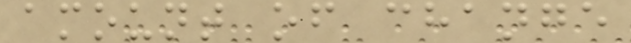amount of change
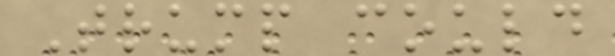Trump could
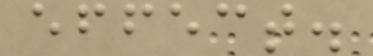effect.
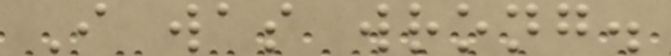I was wrong.
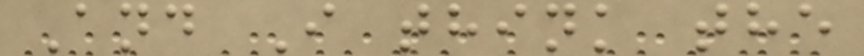And I think the
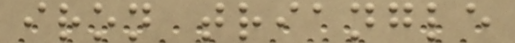iron triangle
